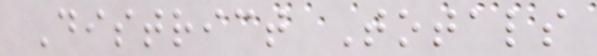District Totals
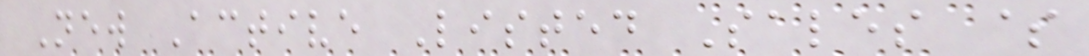New Active Listed Sales $
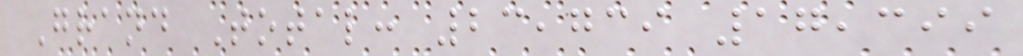Grand Total: 23,739 17,399
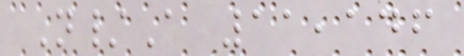N/A 11,146
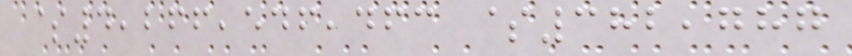$4,266,546,463 $382,787
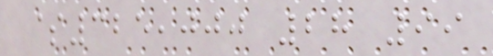$325,000 28 99
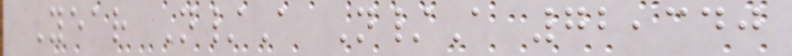Year N/A N/A 72,340
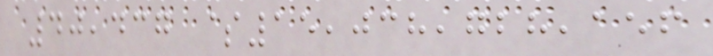40,437 $15,038,728,156
